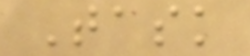Task
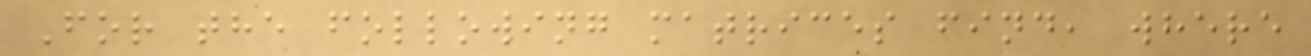For the following matrices find, where
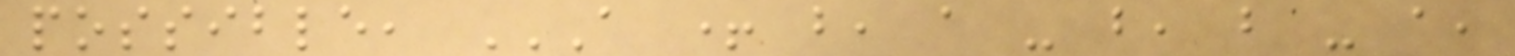possible, A + B, A - B, B - A,
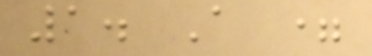1. A =
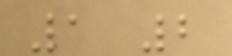1 2
